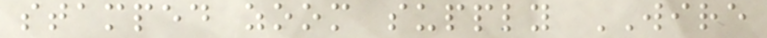stamped zoom supply WIRE
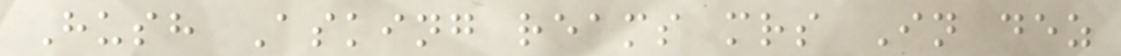Hush Asking reams mrs In dez
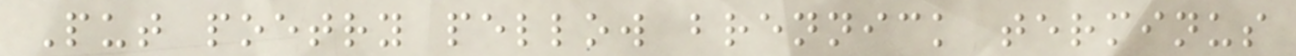Put poetry pellow brennick terminus
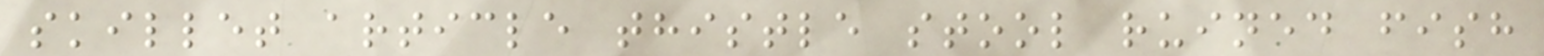skillet article thistle stool ruined fish
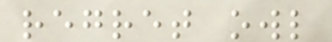regret owl
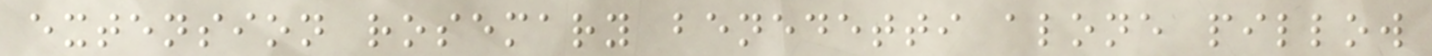extension rosemary benedetti alone pillow
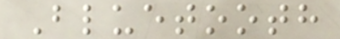Bluetooth
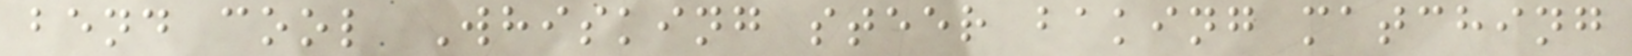bend cool Whisking steer baking matching
